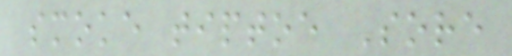smoke tiptoe Sore
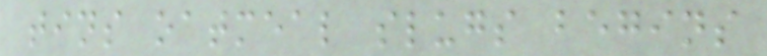tins oatmeal slugs begins
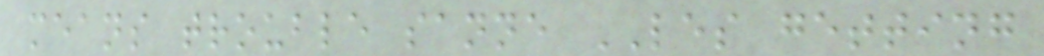means trouble sanne LES getting
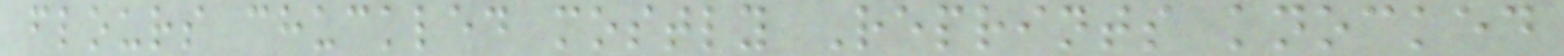flours chuckled mostly Reprints knocked
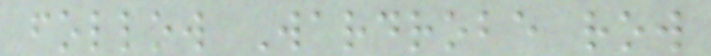follow Wardrobe row
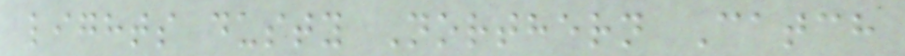lights dusty Northern Catch
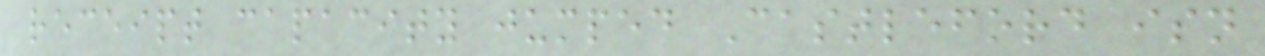receipt capacity jumped Castleford isn
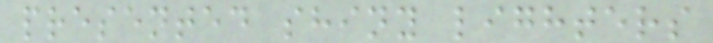presented shiny lighters
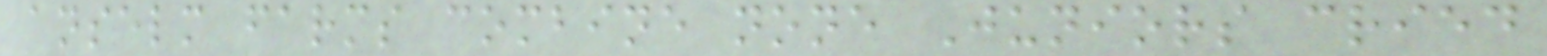anselm farms combine none Juniors cried
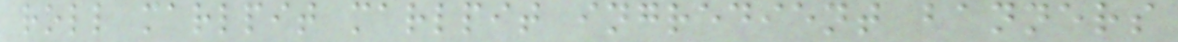roll marlpit marlpit ingredient banners
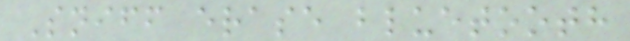Sniff erase bluetooth
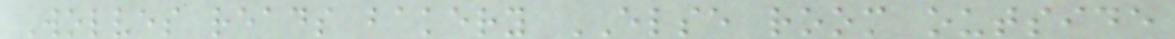Wolves reads bakery ELSE room outside
